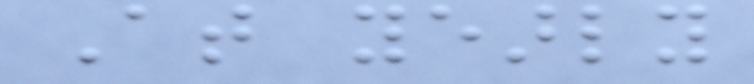At yearly
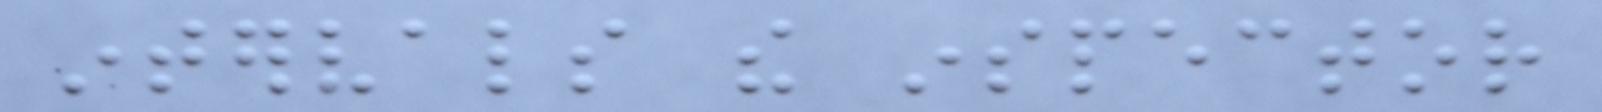intervals the inspector
